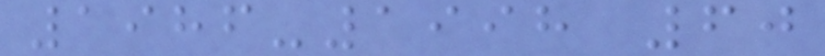1986-1998 60
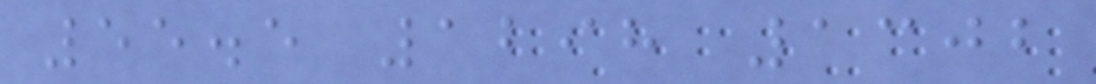55.5 1298 1302
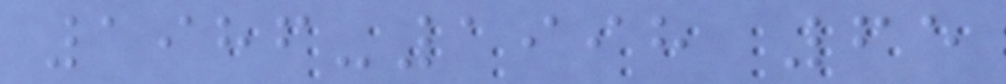1986-1998 65
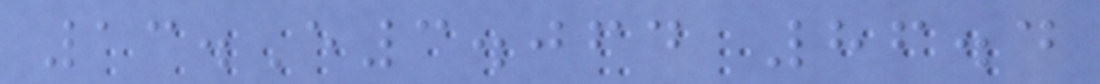13.E3.064 86.4
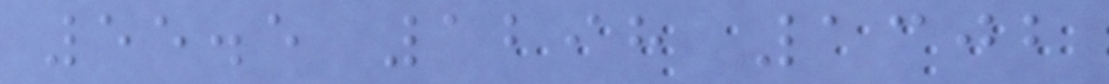55.5 1298 1302
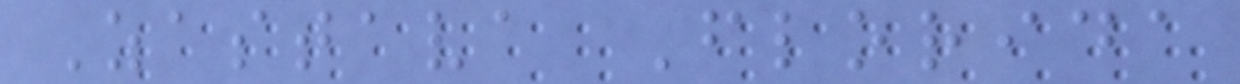Zastava Florida
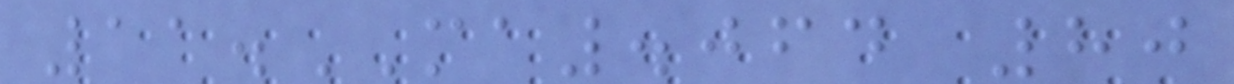11.MA.064 80
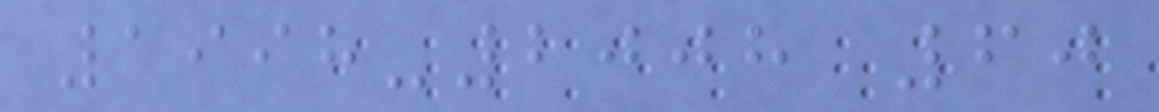1998-2008 60
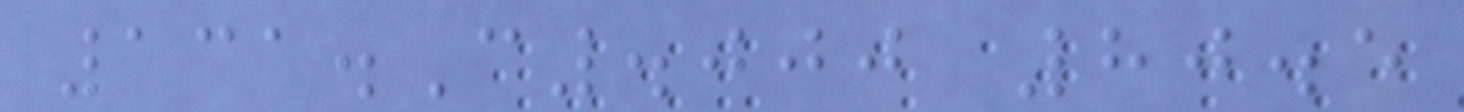131.C.000 80.5
